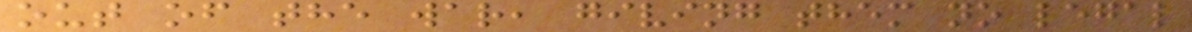out of the war, giving them no legal
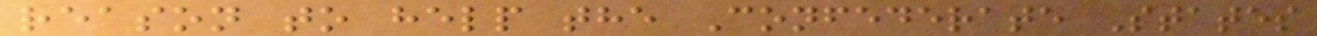reason to help the Confederate States
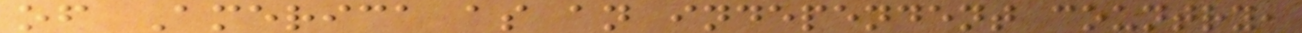of America as an independent country,
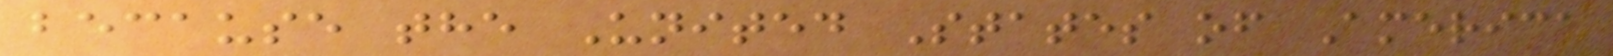because the United States of America
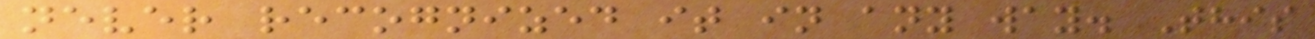never recognized it in any way. This
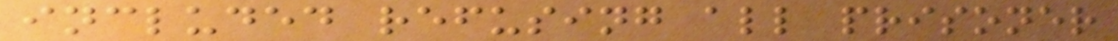included refusing all prisoner
